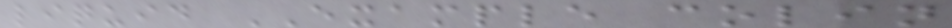liquid EXAMPLE colin
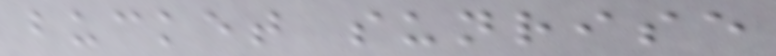bucket sunrise
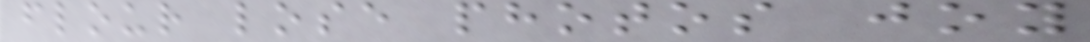flour lose photos joy
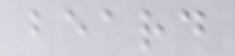beard
